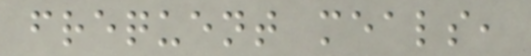frequent meals,
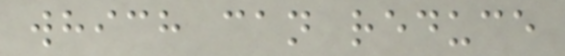which can reduce
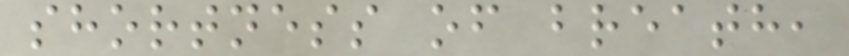shortness of breath,
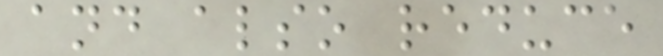and also reduce
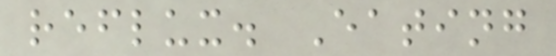reflux. Eating
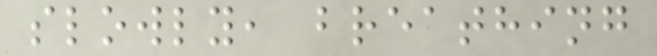slowly, breathing
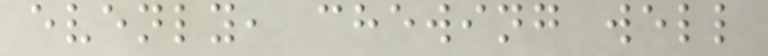evenly, chewing well
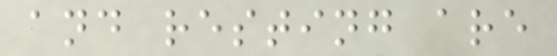and resting are
